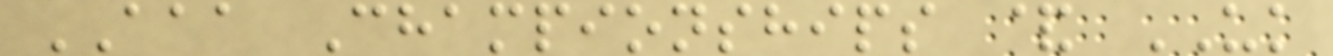AAA Championships & UK
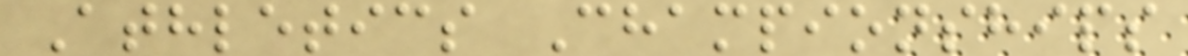Athletics Championships
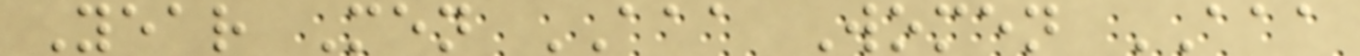Year Men AAA Women AAA
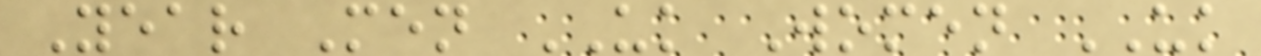Year Men UK Women UK
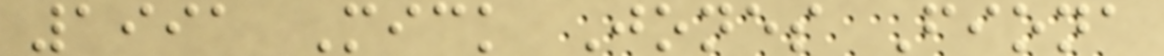1991 Mick Jones Fiona
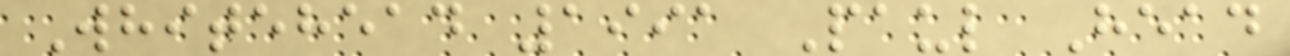Whitehead 1991 Paul Head
